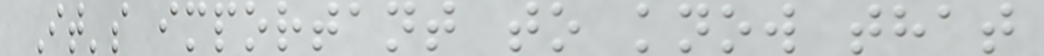It's important to know that
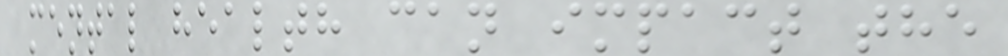mental health can impact the
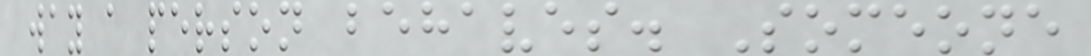way a person behaves. Someone
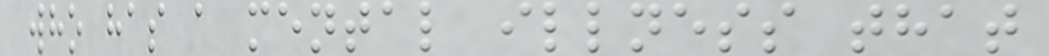who has a mental illness that
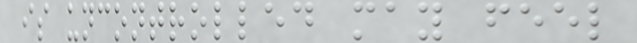is uncontrolled may feel
